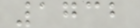1732
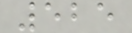525
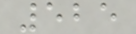525
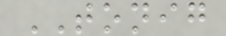TONIG
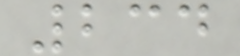234
